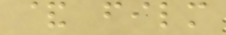& film
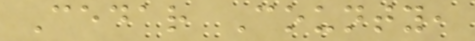Cedar County,
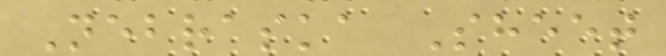Nebraska Sheet
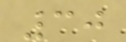30
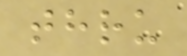thru
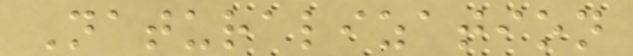Naturalization
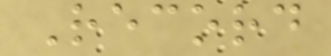Record
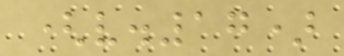(v.17)
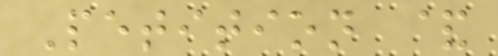Petition &
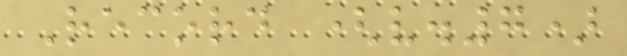Record (v.7)
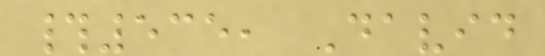#535, David
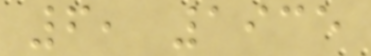6, 1935
